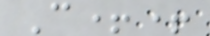C++
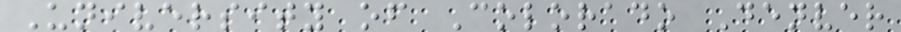University of Colorado Denver
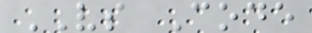VS Code
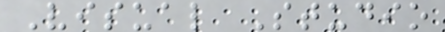Visual Studio
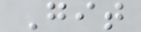Git
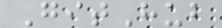GitHub
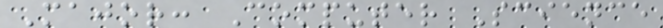Major: Computer Science
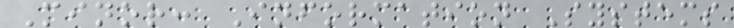Minor: Information Systems
